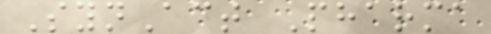SynAct Pharma
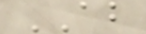AB
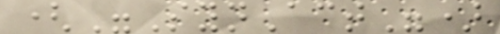("SynAct")
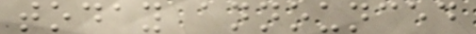today announced
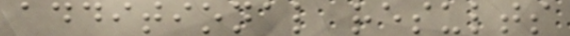additional results
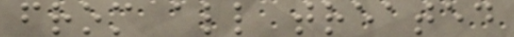from all treated
